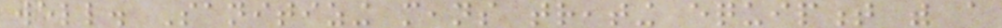well. Sanitizing means treating equipment with a
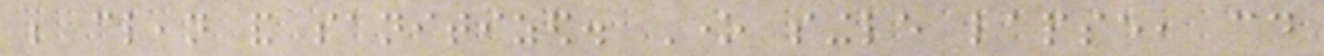be clean and sanitized. One single lapse, could
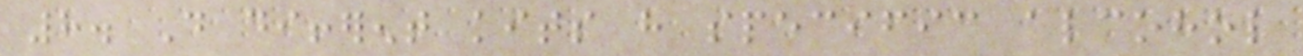8. Do different kits have specific alcohol
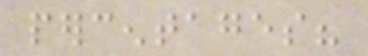percentages?
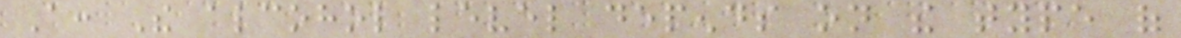A: The alcohol level depends on the type of
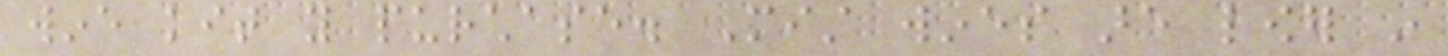wine kit you purchase. Mist wines are lower in
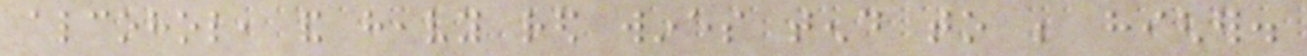alcohol, and heavy red wines tend to be higher.
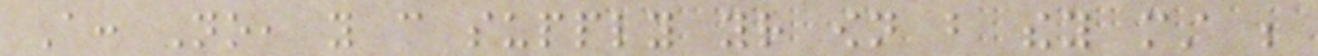A: No, you can supply your own but they must be
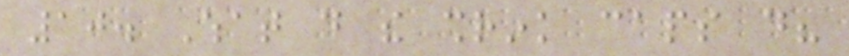10. What do the shrink caps do?
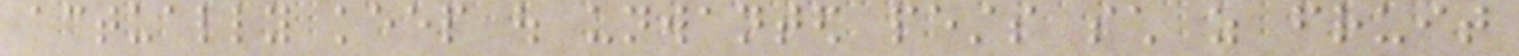actually keep out unwanted pests such as fruit
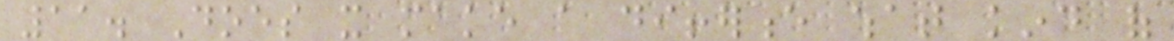11. Does it make a difference what kind of
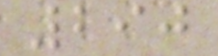290
